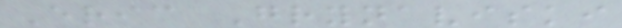Eric Grynaviski
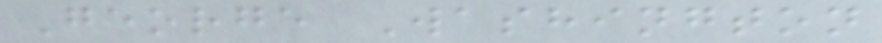George Washington
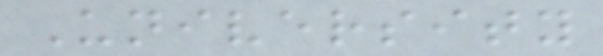University
